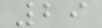29
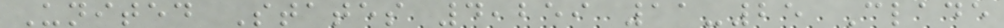United States 4,259 11-25 Clade
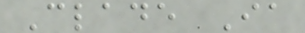Clade Ia
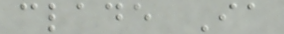clade Ia
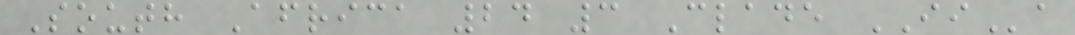South Africa 24 3 Clade IIa
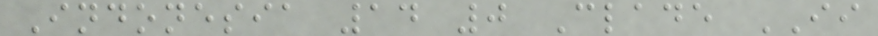Indonesia 14 0 Clade II
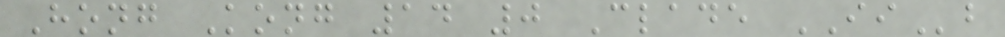Hong Kong 14 0 Clade IIb
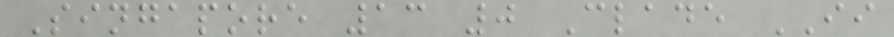Singapore 13 0 Clade II
